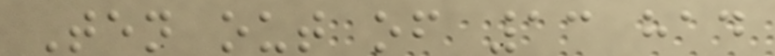Ten out of 13 had
